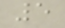5
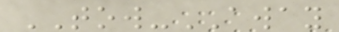TOW-AWAY
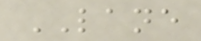LANE
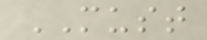MUST
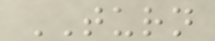TURN
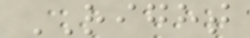RIGHT
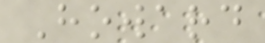Howard
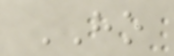HO
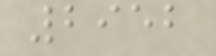2952
